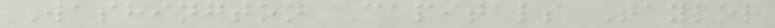Washington Capitals Taylor
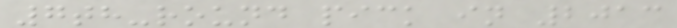7th-round pick in 2013
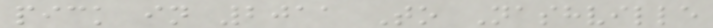pick in 2011 To Nashville
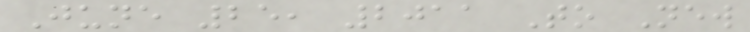June 25, 2011 To New
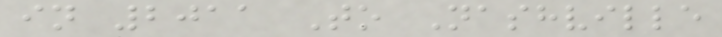in 2011 To Nashville
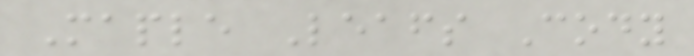Maple Leafs Cody
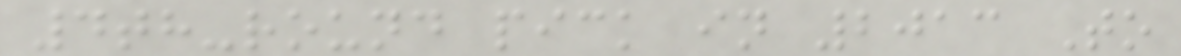4th-round pick in 2013 To
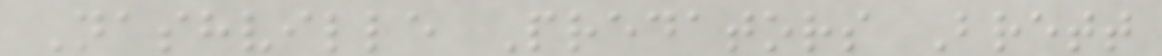Nashville Predators Brett
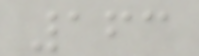163
